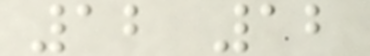12 12
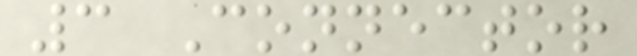3 Connector
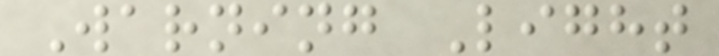Warning Light
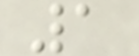1
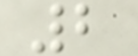2
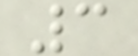3
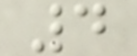4
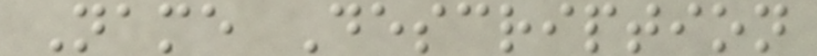Name Description
